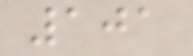101
